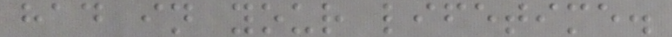had in your lifetime.
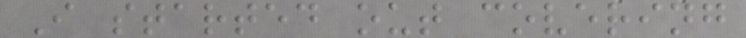I started out covering
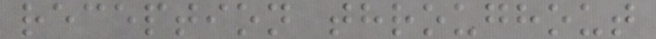reception throughout
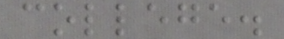college.
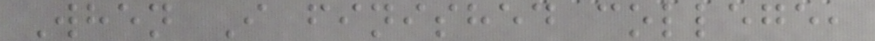When I finished college,
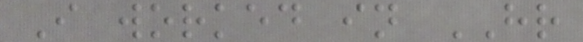I worked in HR
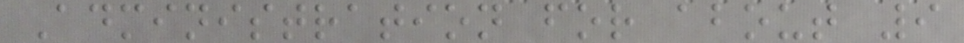Administration for about 9
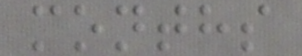months
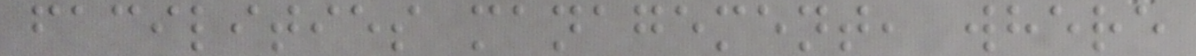facilities management, where
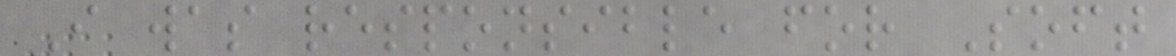I was responsible for Soft
